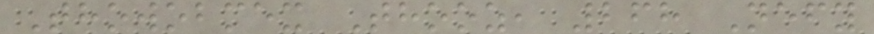Thowobmex Thooz, 268 Nefy
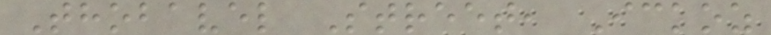Thobavel Street, Ickoz
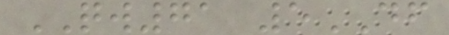QW71 5DF
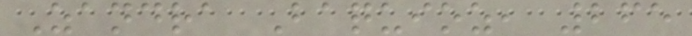Zandra Baquioz, 265
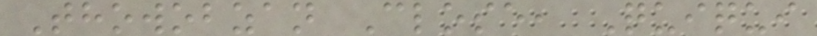Thowobzan Close, Quiqui
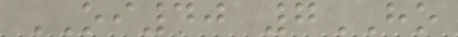OI40 7HO
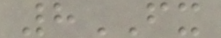8FX
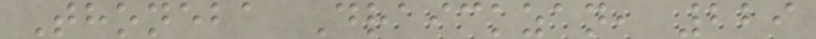Thoneba Draickzan, 229
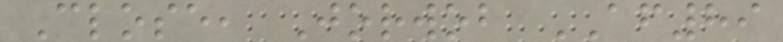Close, Jorwob AF89
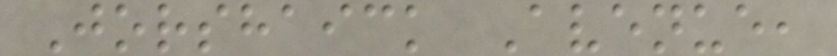Jorshaick Avenue,
